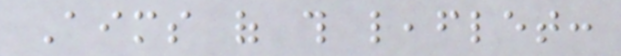Aims of this leaflet:
